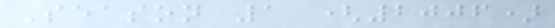Season 1 (2006)
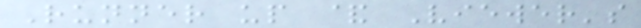Runner up & Viewer's
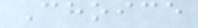Choice
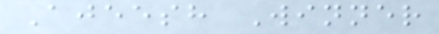Ajeesh Winner
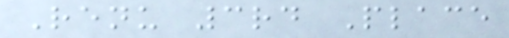Renu 3rd Place
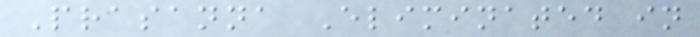Prasanna Eliminated in
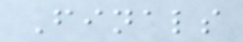Finals
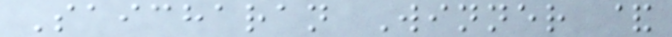Saicharan Winner &
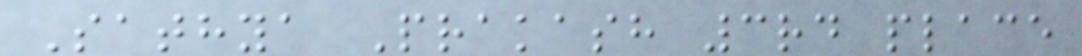Sathya Prakash 3rd place
